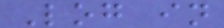Log in
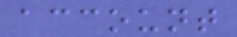account
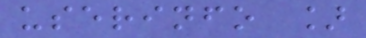userinfo ]
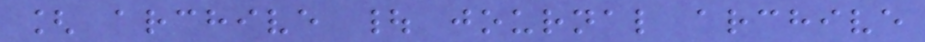[ archive | journal archive
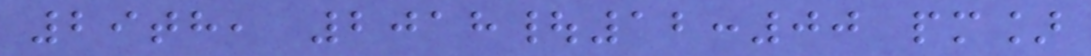29th, 2018|12:00 pm]
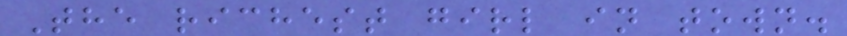The richest girl in town.
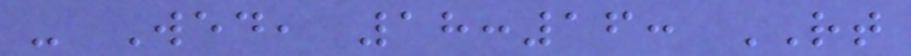- Wed, 18:16: RT
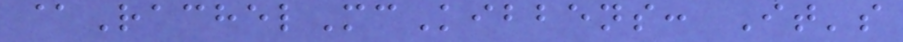@RachelMcKibbens: It's
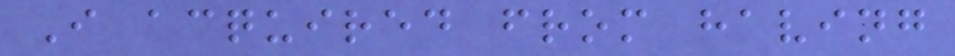I acquired from having
